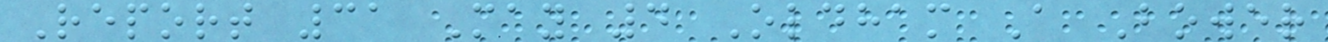Report 31 May 4 Oldham A Bower
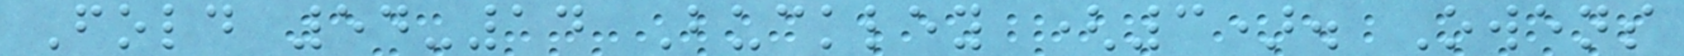Fold 54-14 Buckley (3). Owens
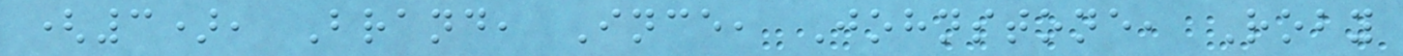(3), Brand, Ince, Johnstone, Roby
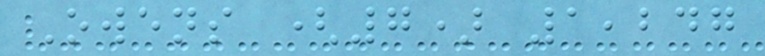Owens (7) 1,247
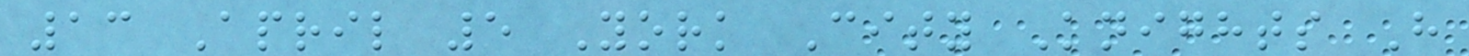13 April 5 York City Knights H
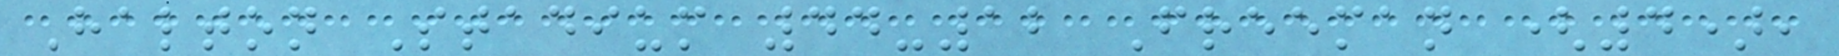Halton Stadium 44-12 Freeman (4),
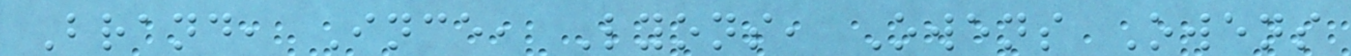Brand, Ince, Lyons, Owens Owens
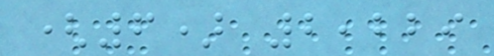(6) 2,229
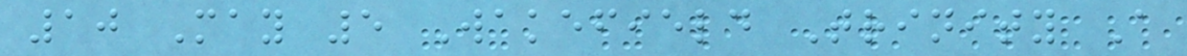10 May 5 Wakefield Trinity A
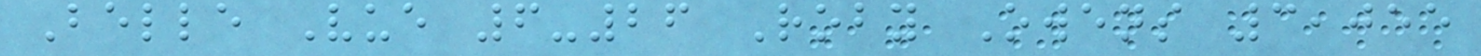Belle Vue 6-26 Roby Owens 3,055
